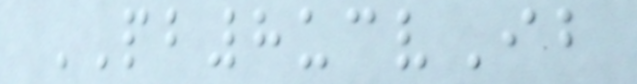PB8ucvIb
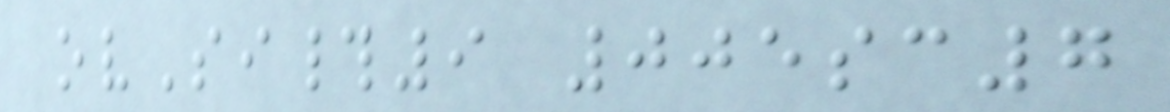ovSi#9 005sc7
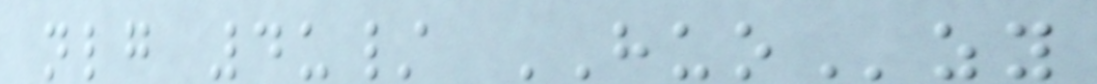nlg 4u/ HUOzy
